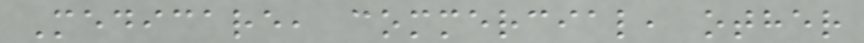Medicare, commercial, other
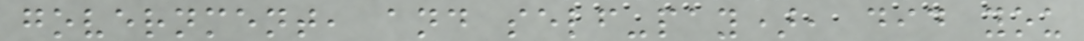government, and self-pay), did you
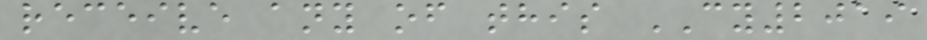receive any of this CY2019
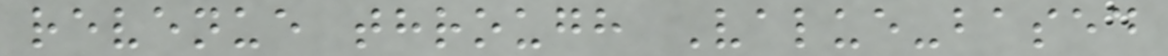revenue through Value-based
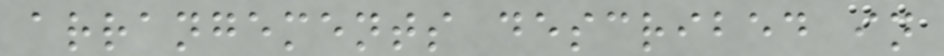arrangements described in
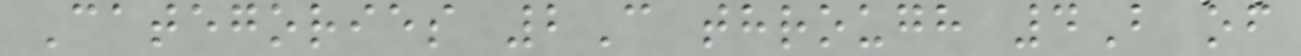Categories 2C through 4B of
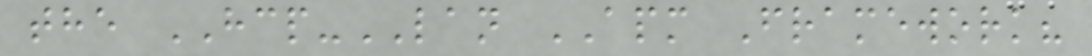the HCP-LAN APM Framework?
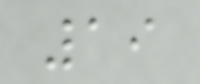19
